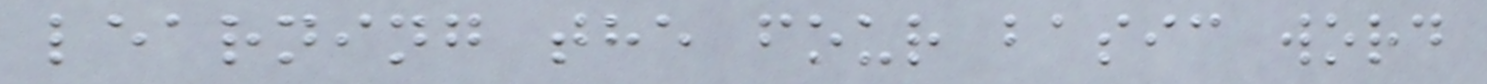learning the four basic word
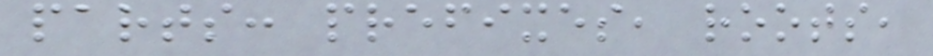parts: prefixes, roots,
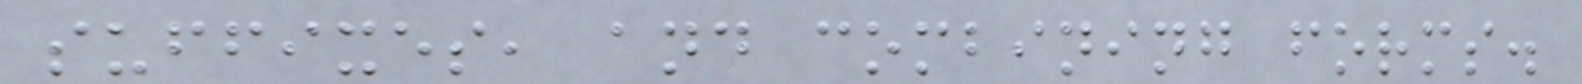suffixes, and combining forms.
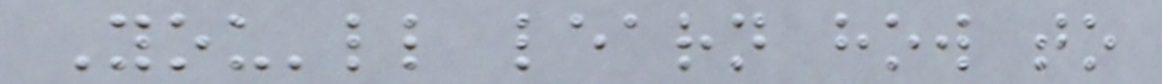You'll learn how to
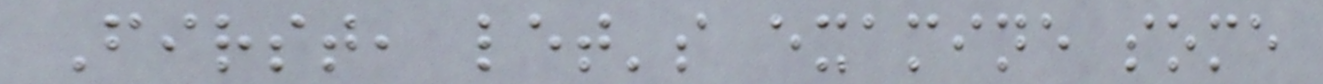First, let's examine some
